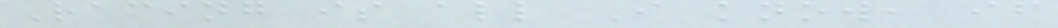Racing is all I know, if
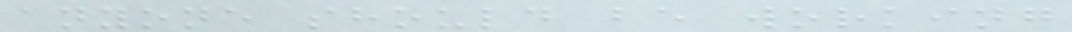anyone should be working
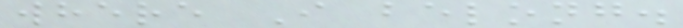where I belong.
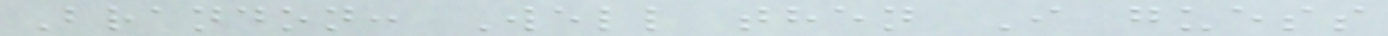Brandon: Well then I guess
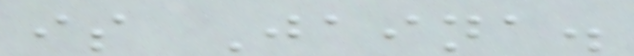is Jaina.
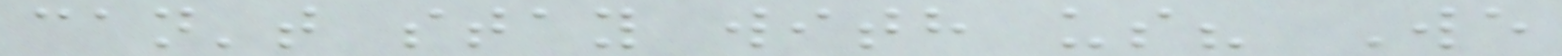can't stay with us? We
